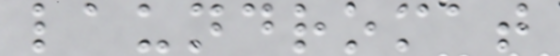laundromat
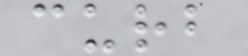curb
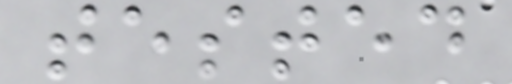tested
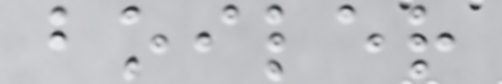boiler
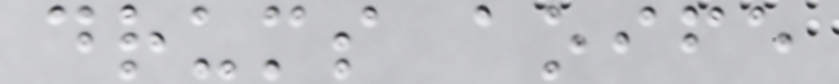drums aoife
